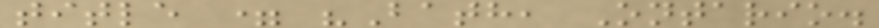title = "Bath, Ontario.
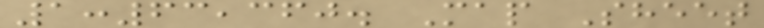1:63,360. Map Sheet
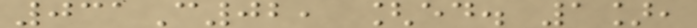031C02, [ed. 1],
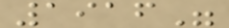1916"
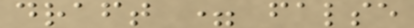draft = false
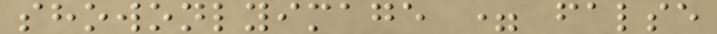showonlyimage = false
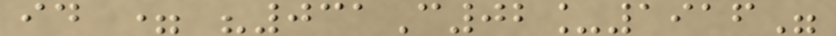id = "031C02_1916"
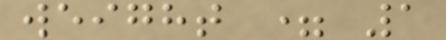weight = 1
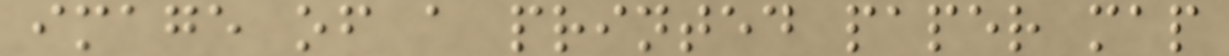image of a printed paper map
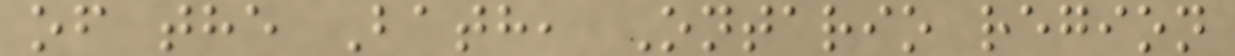of the Bath, Ontario region
